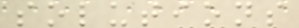solutions
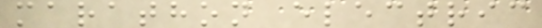marathon electric
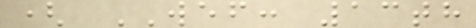( WEF: 13th
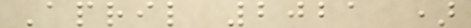April 2021 )
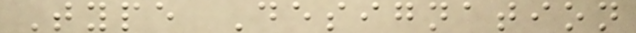Type Designation
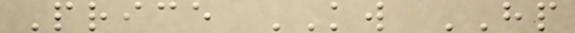Price KW HP
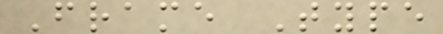Frame Type
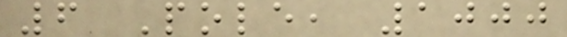6 Pole, 1000
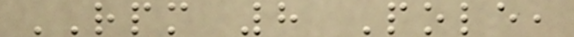RPM 8 Pole,
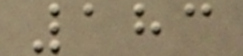183
